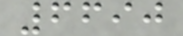6690
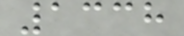1338
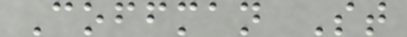Coffman St
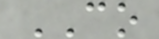CO
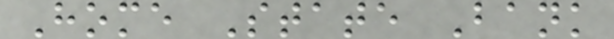Home State Bank
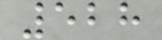528
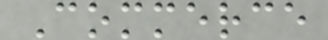Commerce
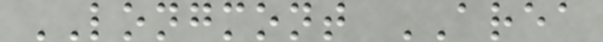LONGMONT AREA
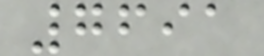7691
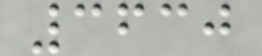3630
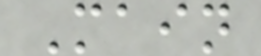Main
